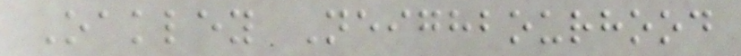Oakley Neighbourhood
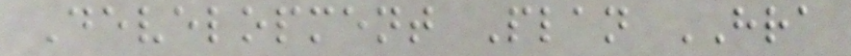Development Plan HRA
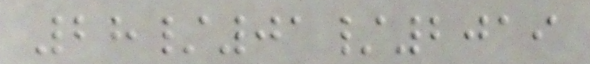28/01/2019
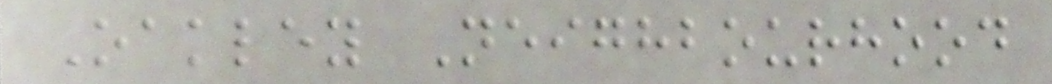Oakley Neighbourhood
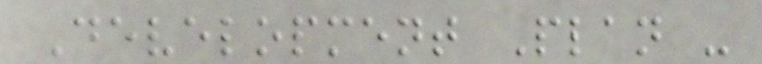Development Plan -
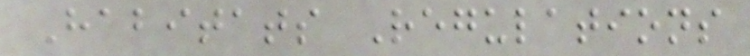Habitats Regulations
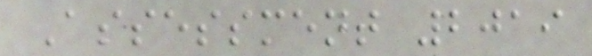Assessment 2019
